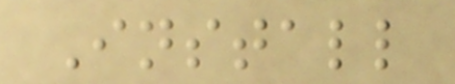Install
